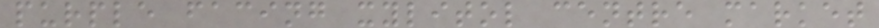purple facing xylitol centre market
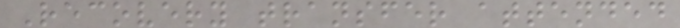Recovery transfer attended
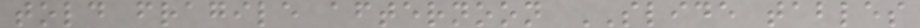told fragile afternoon SLIDE tables
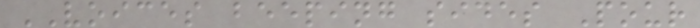VOICES beeping sides Pour
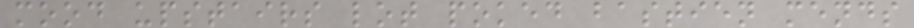mood upstairs lot poked bastien mends
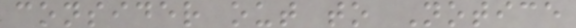consider out to Notice
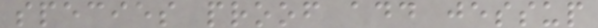species proof add jessup
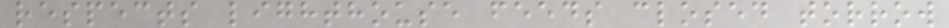respects lighthouse feeds closed torrow
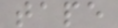tape
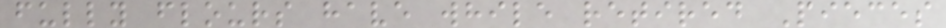fully flours have while retired Pieces
